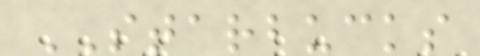STARBUCKS
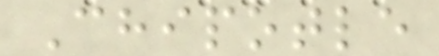Chipotle
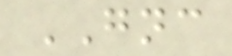GNC
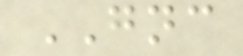GNC
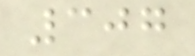307
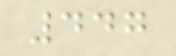447
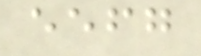eefg
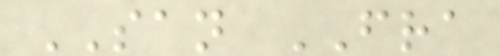SAN FRA
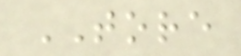TORE
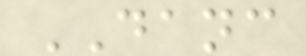DANC
